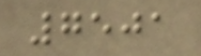7501
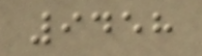9458
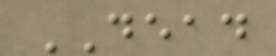DEAD
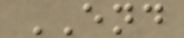END
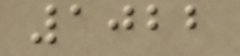1022
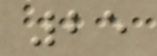25
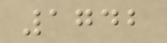1742
